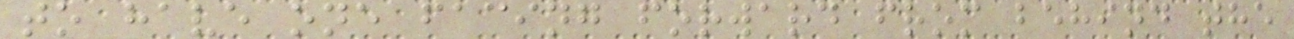to have one facing forward from behind the
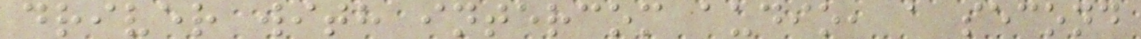driver with intercom audio, a second
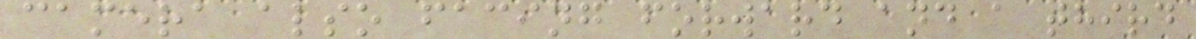camera also facing forward and a third
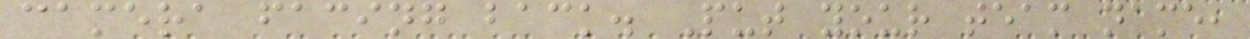camera facing back. Put your team name,
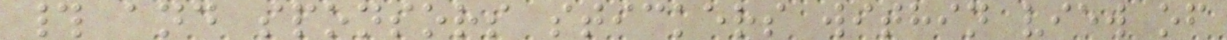# and sponsors stickers within view of
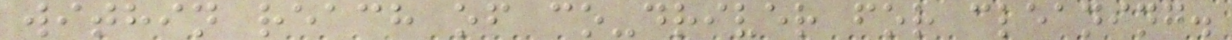within reach of co-driver for cleaning.
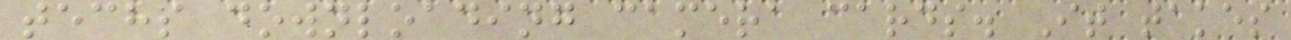techs downloading camera cards. It takes
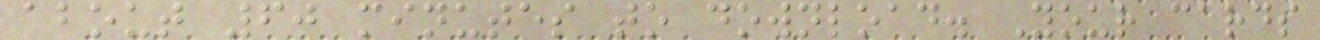about 60 minutes to download. Your cards
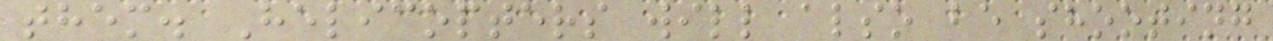them. Helicopters will also be shooting
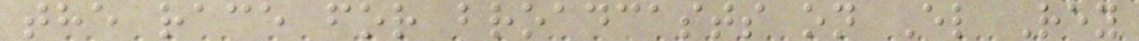the race for broadcasts on El Rey
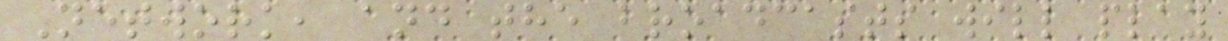Network, and the broadcasts will play
